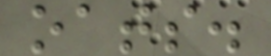oats.
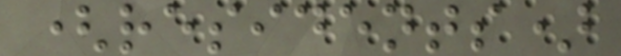(residents)
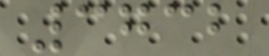3732
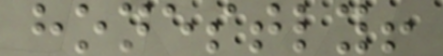honestly!
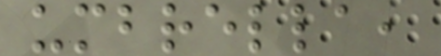umbrella,
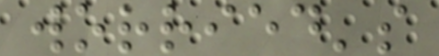worried's
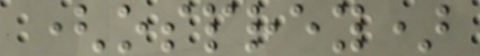(osprey)
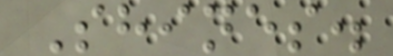Shines.
